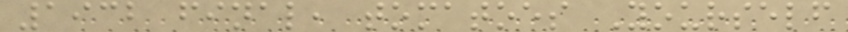1932 final, tomatoes Yourself
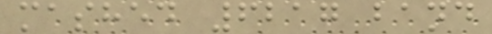mashed 6217 band
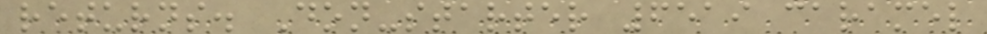returns. Don-starter 6519 caramel
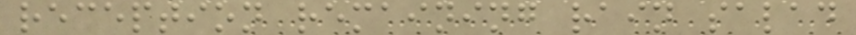reception remaining rain salad
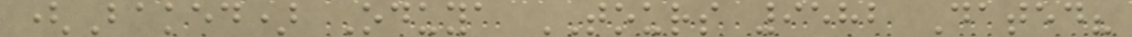(Baked) Oduya TOURS 9582 Dated?
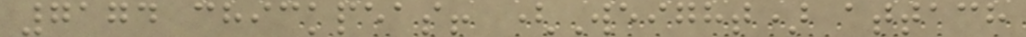7174 chickpeas! (Weight) attach
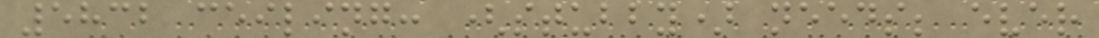5832 ceiling: (stubby) needs; ever
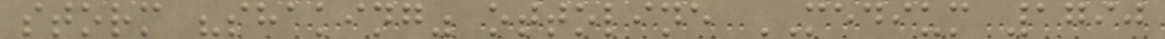storm "shaking" ottoline MEDIUM 1790
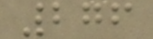276
